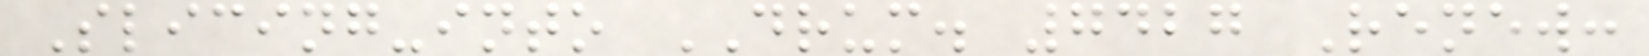Slicing-into DRUM. 7427 Renew:
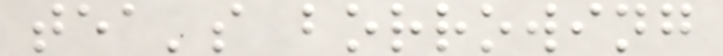tea's borrowing
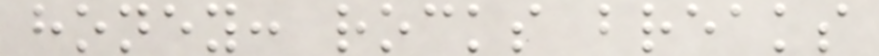honey: rocks breaks
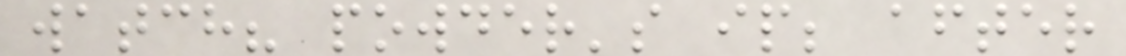watch? powder's ip; after
